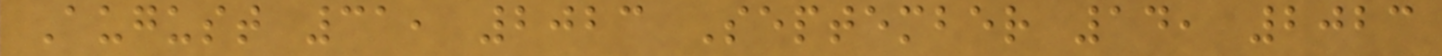August 31, 2023 September 14, 2023
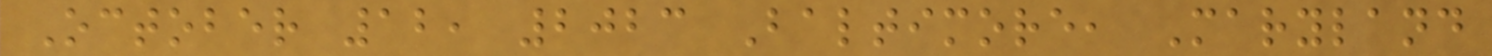October 12, 2023 Baltimore, Maryland
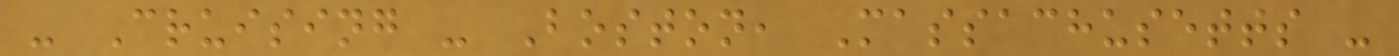- Cruising - Boston, Massachusetts -
